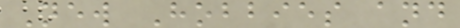New Hobbies and
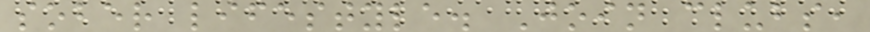sober lifestyle. Join clubs,
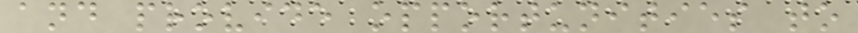and provide opportunities to
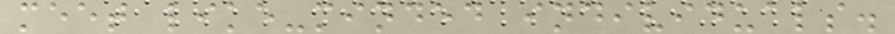meet like-minded individuals.
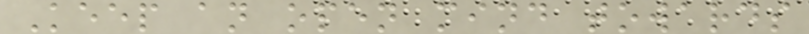Keep an open mind towards
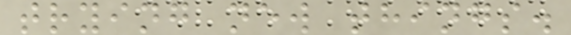trying new things.
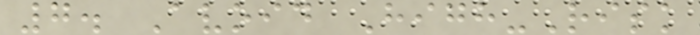7. Avoid High-Risk
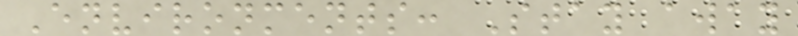Environments: Stay away
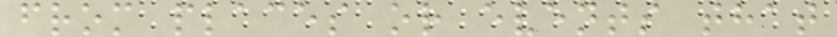from places or events that
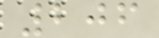206
